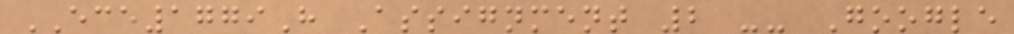ECE1779H Assignment 2 -- Google
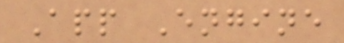App Engine
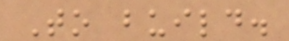To build.
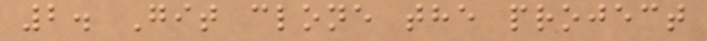2. Git clone the project
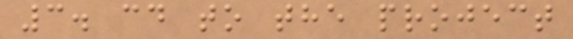3. cd to the project
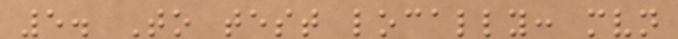5. To test locally: mvn
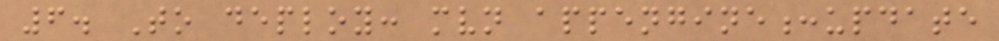6. To deploy: mvn appengine:update
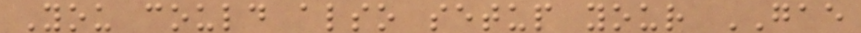You could also setup your GAE
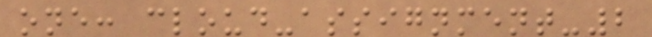one: cloud-assignment-2
